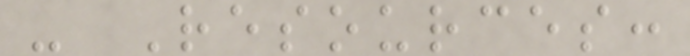- Resources:
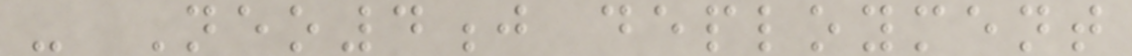- Neo4j deployment
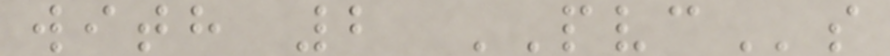with 2 PVCs
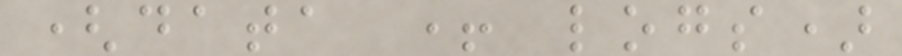(data + logs)
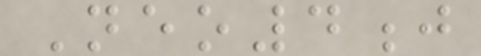Neo4j
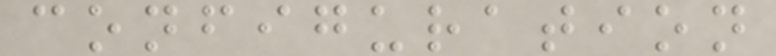configuration
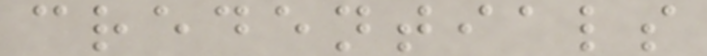credentials
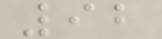92
